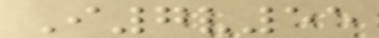I7v55
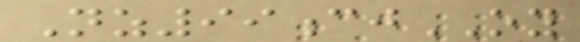Nz99cjOY
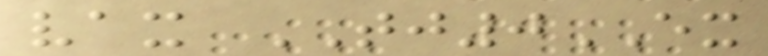vax TJ0EX
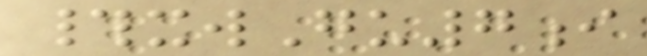#xwGu7i
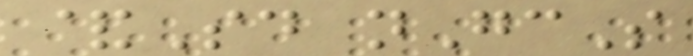&Sd nGcS
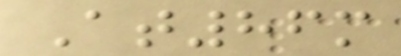At86m
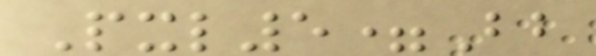Pxl5=Bb
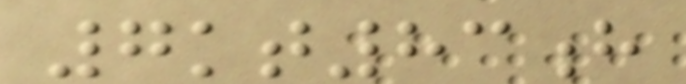7kt83h
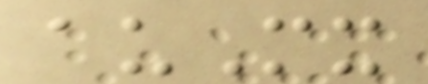auMx
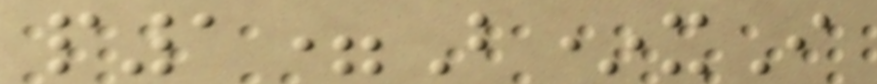p1=B*xI
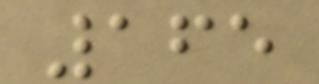165
